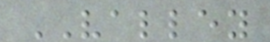VALLEY
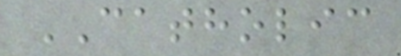CATHOLIC
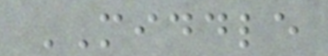MIDDLE
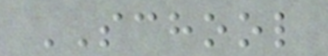SCHOOL
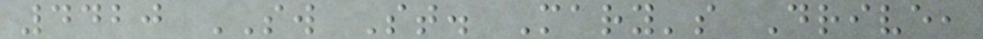4420 SW St. Mary's Drive,
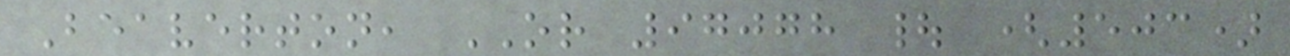Beaverton, OR 97078 | (503)
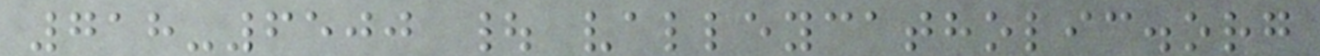718-6500 | valleycatholic.org
